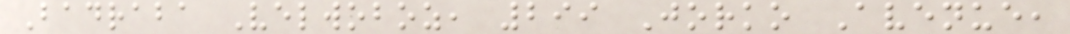Badraba Velwoboz, 299 Jorko Avenue,
